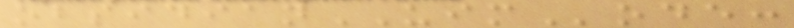obsidianUIMode:
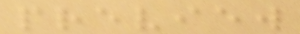preview
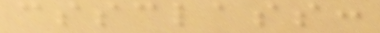cssclass:
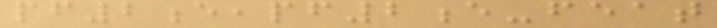pf2e,pf2e-feat
